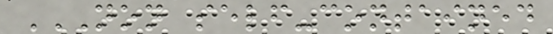NON SELF-CONTAINED
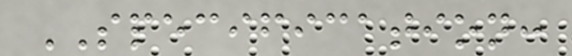SPECIFICATION:
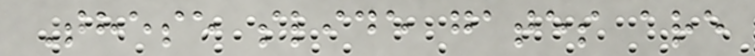These slide gates are
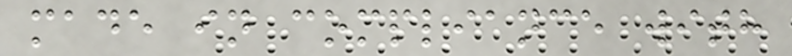made in compliance with
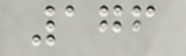176
